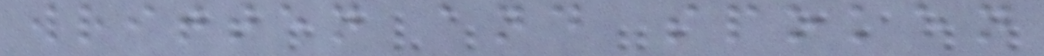written and spoken
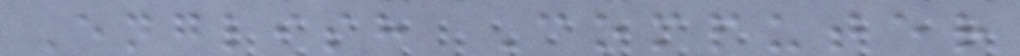English Computer
